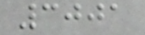3001
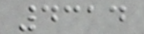4314
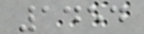1454
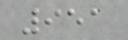951
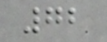72
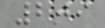209
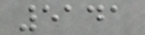5141
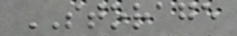STORAGE
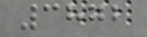3872
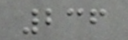236
